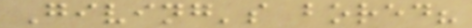Giving's bored?
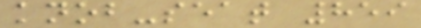knob-seat 859
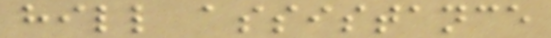hill assistance
